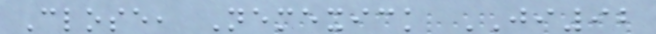Close, Nemexick JI92
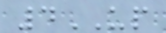4UP
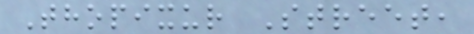Thopixur Street,
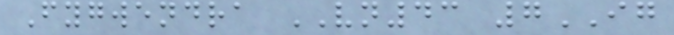Fygwendra VN43 7IG
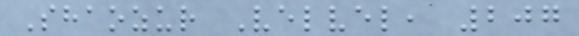Shaozur Velvel, 207
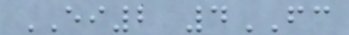EI2 4FC
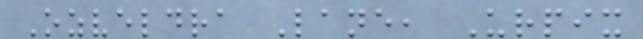Ozveldra Lane, Urpix
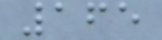165
